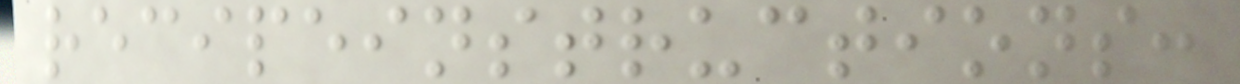recipeinstructions:
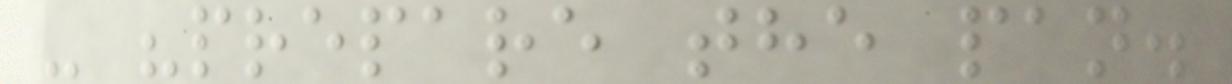- "prepare the pan.
